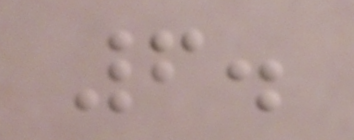6.
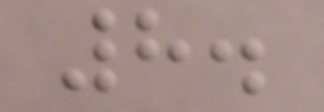8.
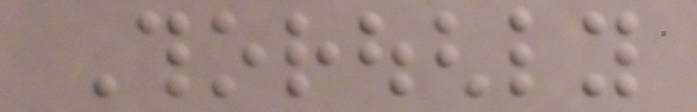Thoroughly
